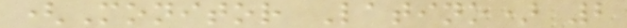(Monitor Latino) 2
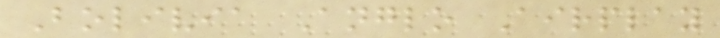Bolivia Anglo Airplay
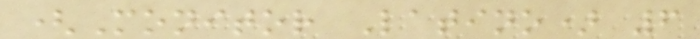(Monitor Latino) 6
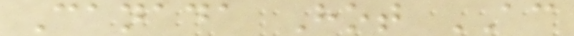Canada Hot AC
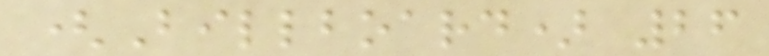(Billboard) 26
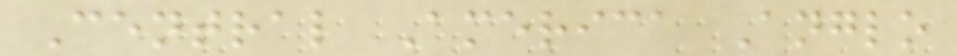Central America Anglo
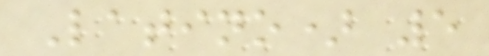Latino) 5
